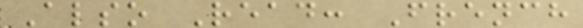Also Read: French
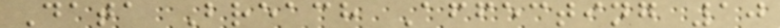Data Breach Affecting 10
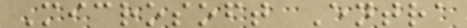Microsoft Entra
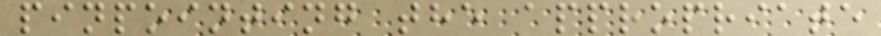pinpointing the appropriate
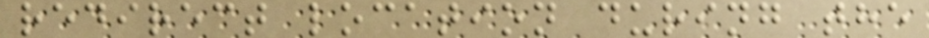redirect location during the
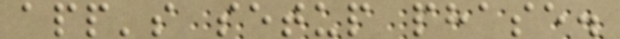app's setup phase.
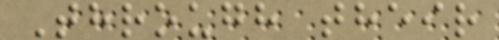Through their
